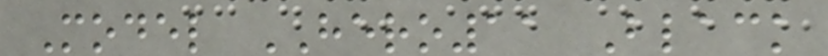Model HERO11 Black
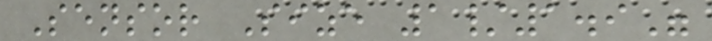Sensor Size 1/1.9"
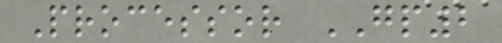Processor GP2
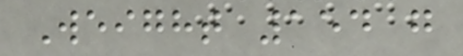Weight 154 g
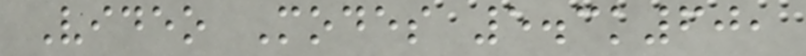Video Modes 5.3k60,
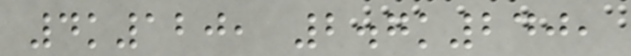4k120, 2.7k240,
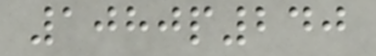1080p240
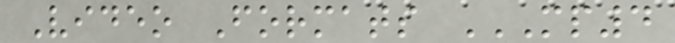Video Formats MP4
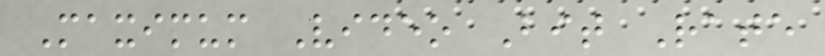Maximum Video Bit Rate
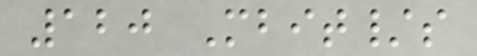120 Mbit/s
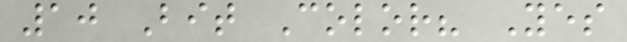10 Bit Color? Yes
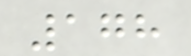178
